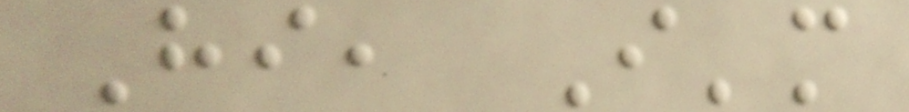Hi, I'm
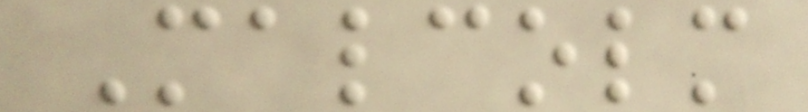Malcolm
